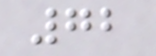72
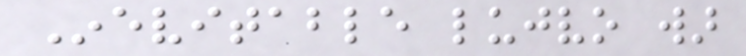Inevitable lujvo war
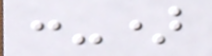:-)
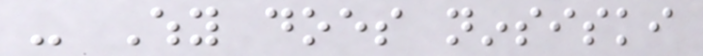- Why does ninsiski
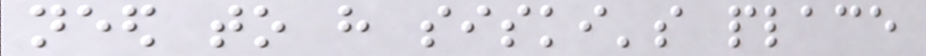need to have siski's place
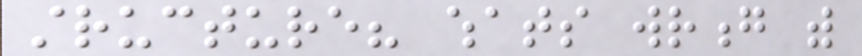structure? whats wrong with
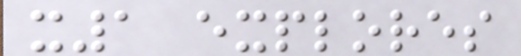x1 explores
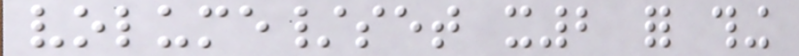volume/set x2 for thing
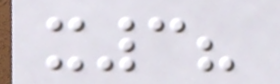x3?
